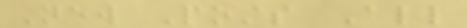New Posts All
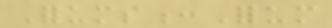Forums:Forum
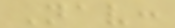Nav:
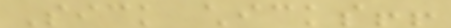Sick chicks!!
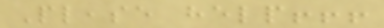Please help!!!
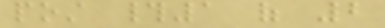post #1 of 2
